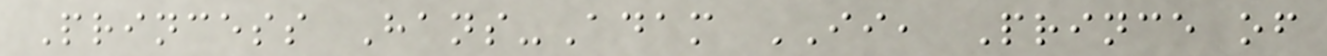Princess Hans-Adam II, Prince of
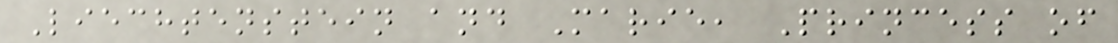Liechtenstein and Marie, Princess of
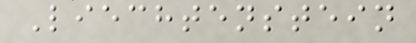Liechtenstein
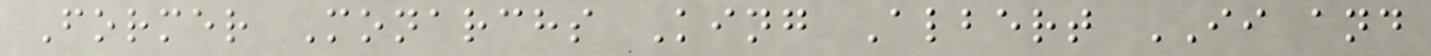Former Monarchs King Albert II and
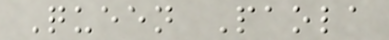Queen Paola
